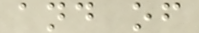and of
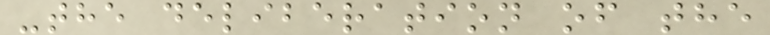-the deliberation of the
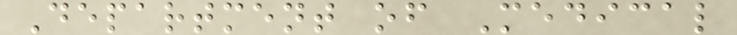Department of Medical
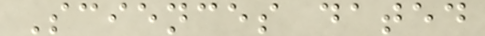Sciences dated
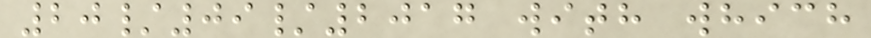20/09/2017 with which
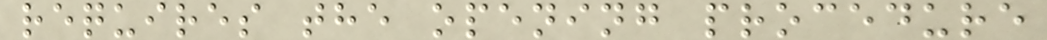requires the opening procedure
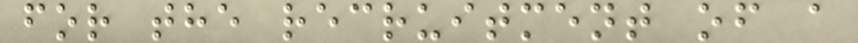for the recruitment of a
